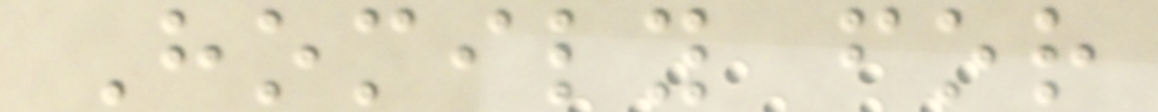Homily for
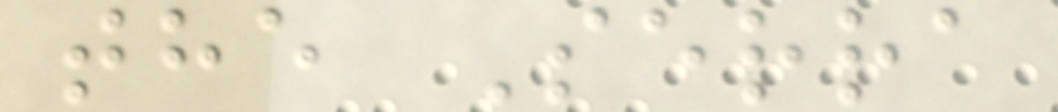the Serra
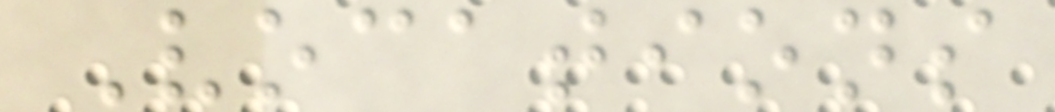Vocations
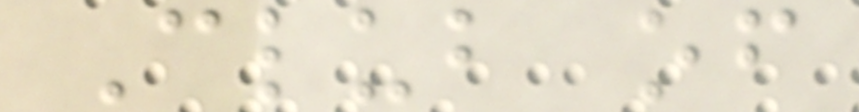Club of
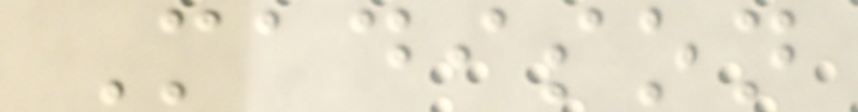Madison
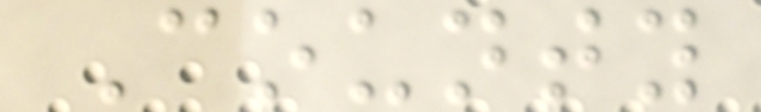County
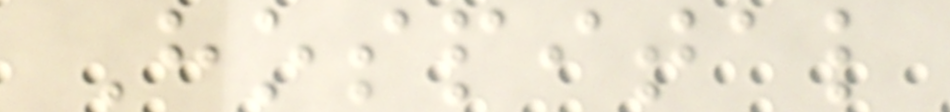Hospital
